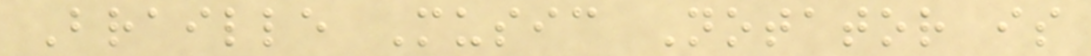Braille Music Notator is
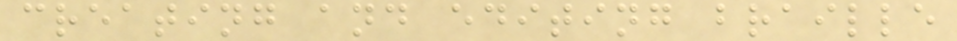creating and editing braille
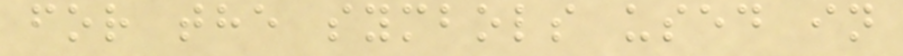for the symbols used in
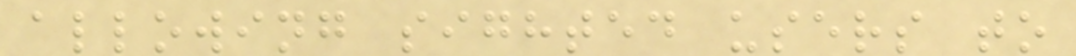allowing sighted users to
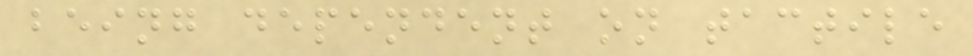being dependent on tactile
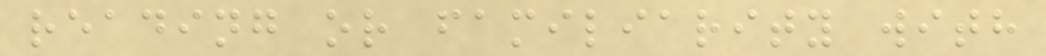reading or familiarity with
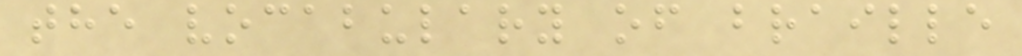the vocabulary of braille
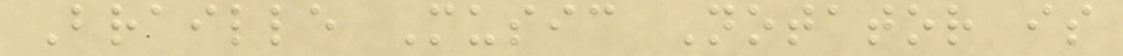Braille Music Notator is
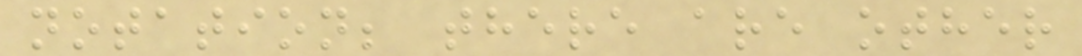notation; there are other
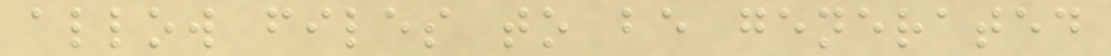allow files to be generated
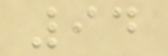94
